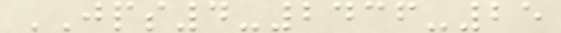JPS4-2436-25
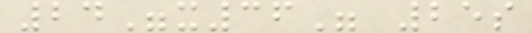24"x36" 25s
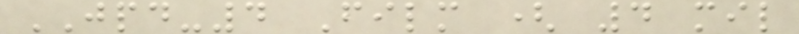JPD-4 Film ( 4 mil
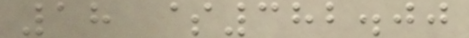18 $382.00
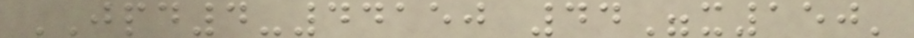JPD4-44150 44"x150'
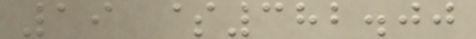19 $382.00
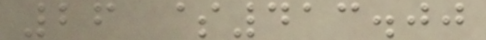26 $413.00
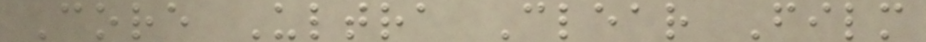Core Ultra Clear Film
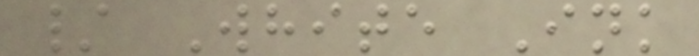/ White Ink
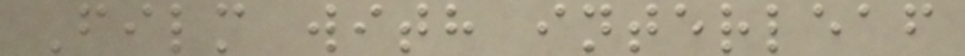Film with interleaf
